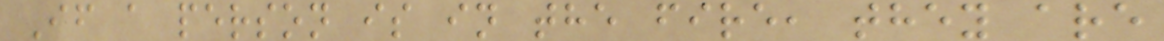If a person is in the fire, they are
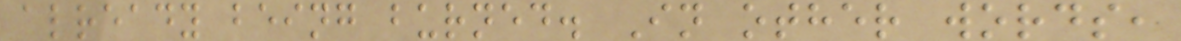already being burned. In other words,
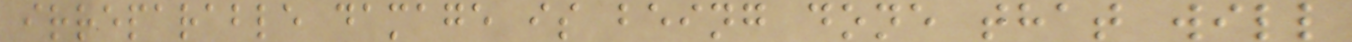irreparable damage is being done that will
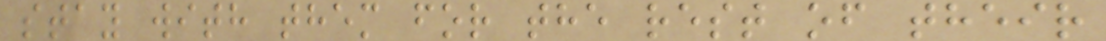stay with them for the rest of their
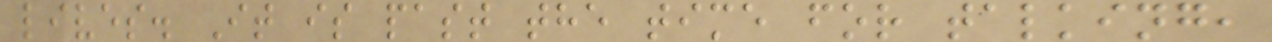lives. It is past the time for talking,
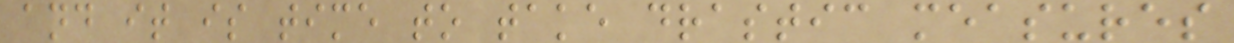and it is time to take drastic measures
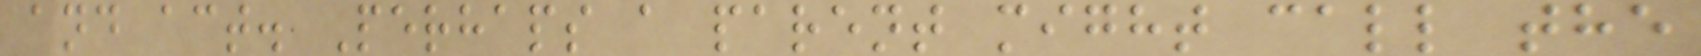and act. Perhaps a parent might call the
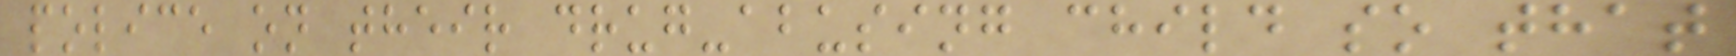police on their drug-abusing child so that
